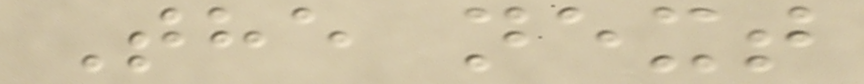The next
